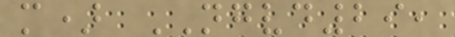m) NGVD29,
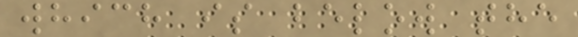which is below the
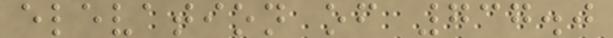elevation of 737.0
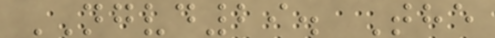NGVD29. The
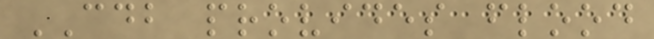CDB provides flood
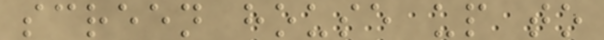screen house up to
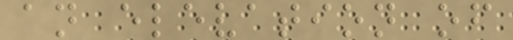an elevation of
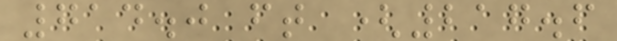714.0 ft (217.6
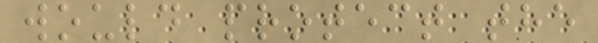would protect the
